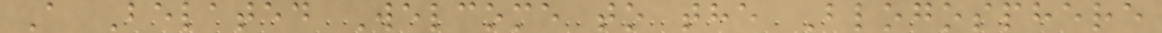A Belated Welcome to the Blogosphere
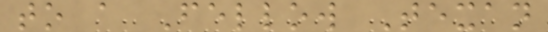to a Fellow Texan
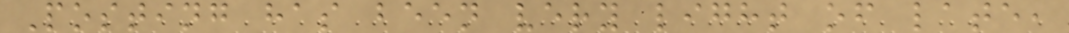Posting has been very light of late,
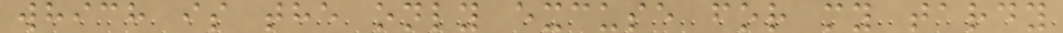which is the only excuse for my tardy
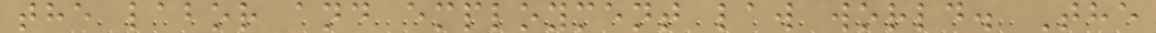the labor and employment law world. The
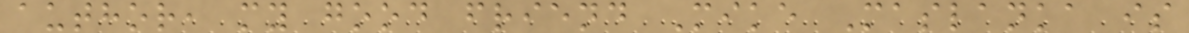author, my good friend Mike Maslanka is
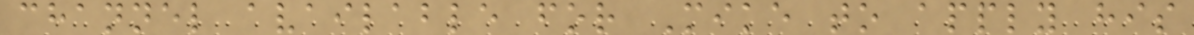channel available for Mike to apply his
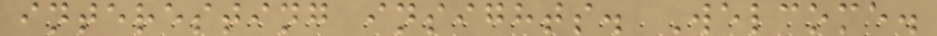interesting insights. Welcome.
